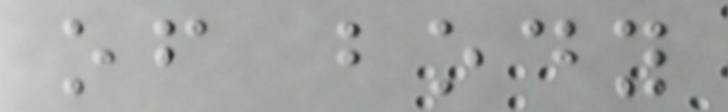of body
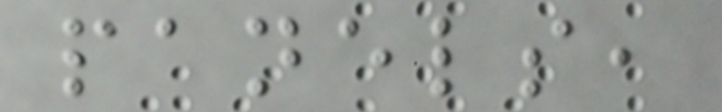panels,
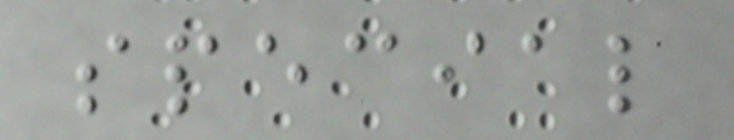special
